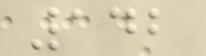142
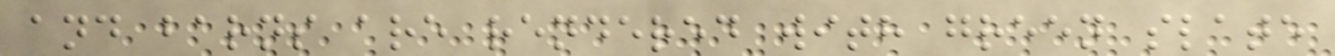and barns are rendered with green slate
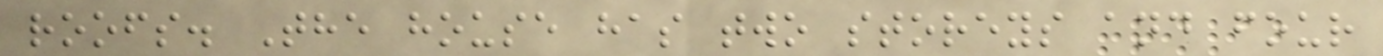roofs. The house has two storeys and four
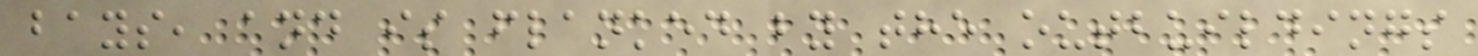bays, and is flanked by the outbuildings
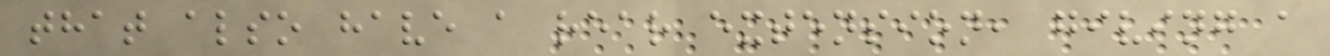that also have a rear extension, giving a
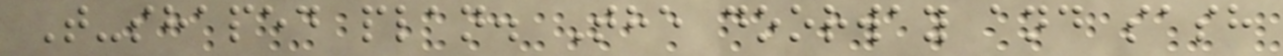T-shaped plan. The doorway and sash
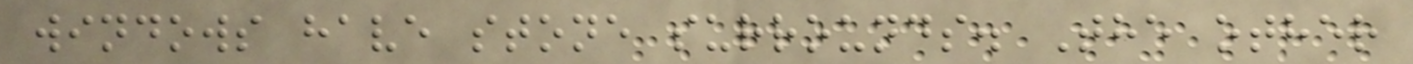windows have stone surrounds. The other
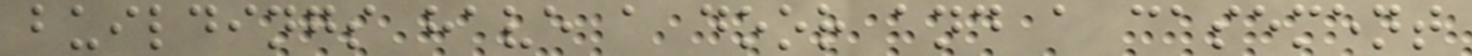buildings have a door and a casement
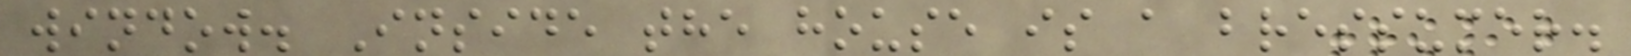window. Inside the house is a bressumer.
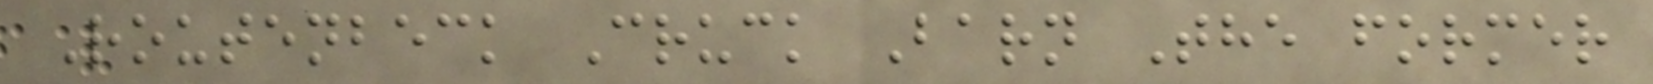Routenbeck Cruck Barn The former
